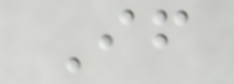If
